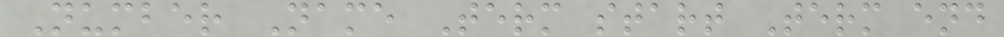Number Name Term start Term end
